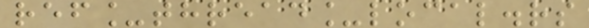ref_thread_local.rs
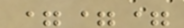===
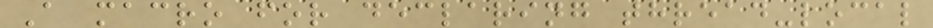A macro for declaring thread-local
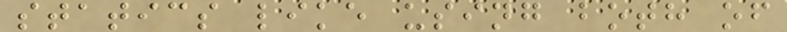statics like using both of
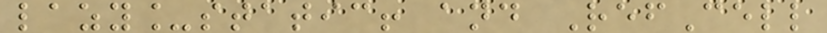lazy_static! and RefCell
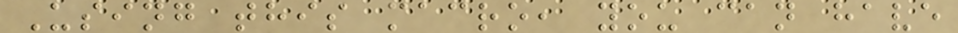Using this macro, you can have
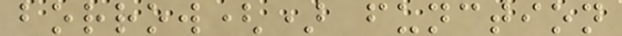borrow() function
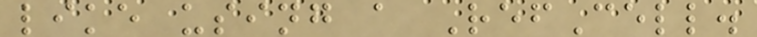like using a RefCell.
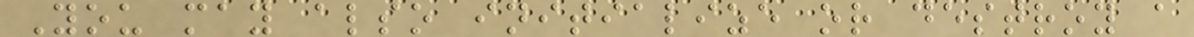You may also initialize or destroy a
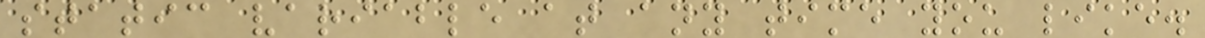static variable at any time you like.
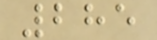285
